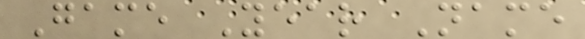Game Year Name
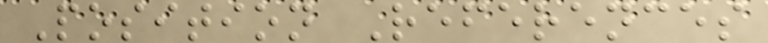Position References
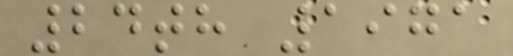24th 1971
